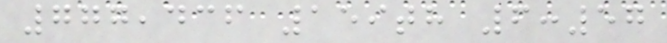777,436 159th 6:57
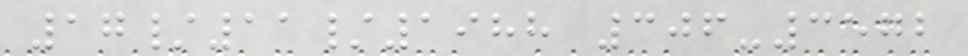17/11/1988 306-3572
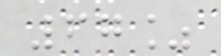67%
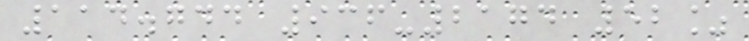114.744 936-2174 52%
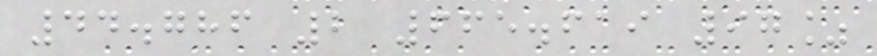44.786 2 665.619 97%
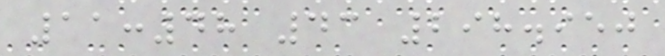11:48 43 298.950
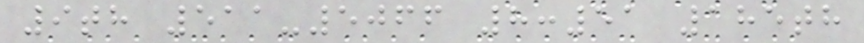9th 511-5066 8:51 185th
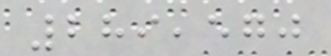289,570
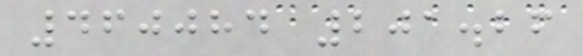460084 201.26
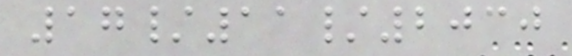17/11/2030
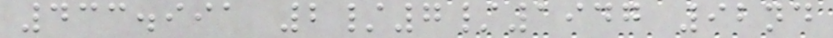433.991 2/7/1947 92nd
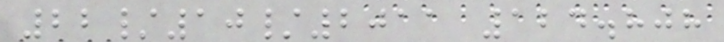22/10/2011 124.808
